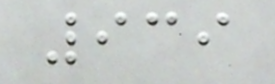939
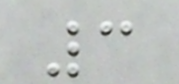3
